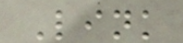Link
